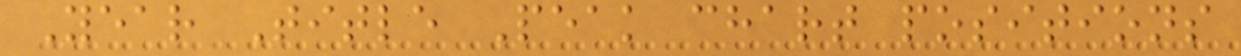Year Title Peak chart positions
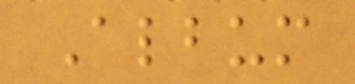Album
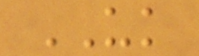UK
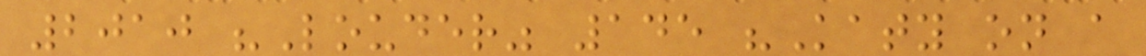2010 "Louder" 145 "Katy on a
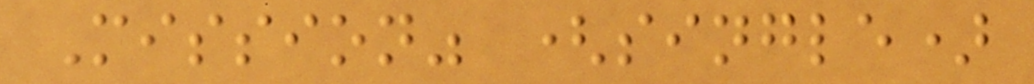Mission" (single)
